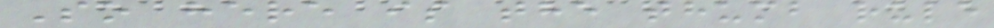So here is the thumb rule
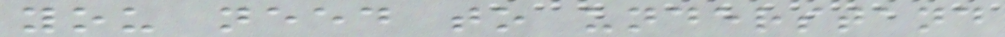you need to understand
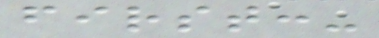first:-
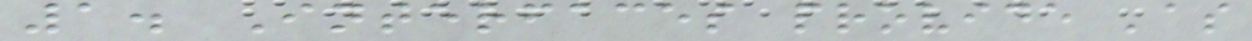1. Interfaces provide 'as
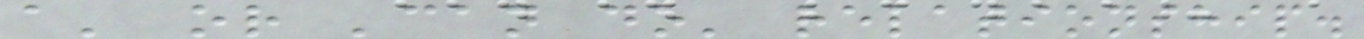a' or 'can do' relationship.
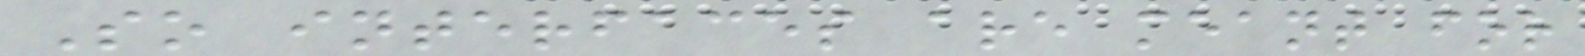So interfaces are meant for
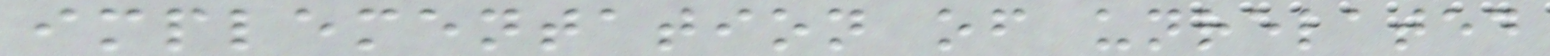implementation of unrelated
